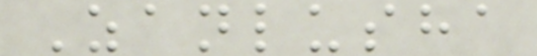Zanlusha
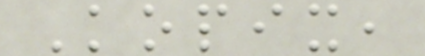Kopix,
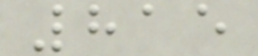815
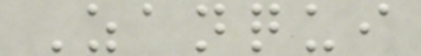Zanqui
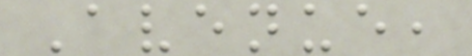Avenue,
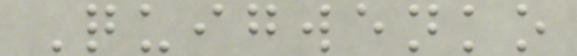Quigwenko
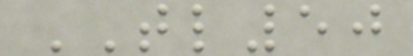TL50
